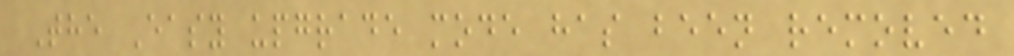The Easy upgrade mode has been removed
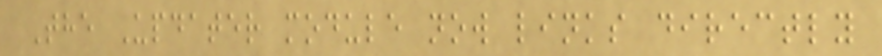The Updater module now links directly
